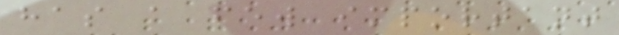has a few important
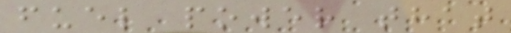fuel power that
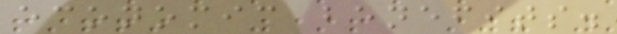economic benefits.
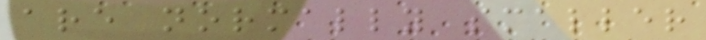are normally smaller
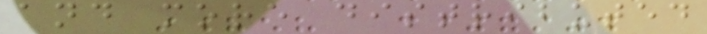and more distributed
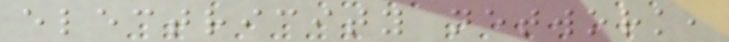electricity network,
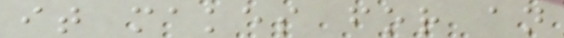it makes for an
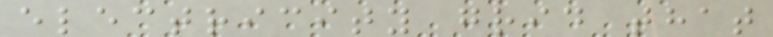electricity grid that
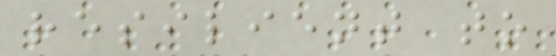resilient to
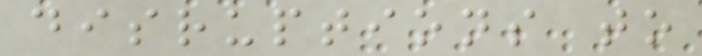disruptions to
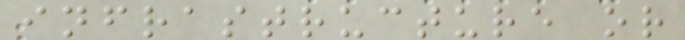infrastructure or
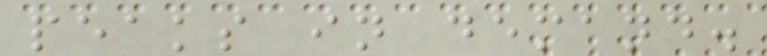peaks in demand.
